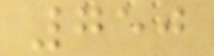750
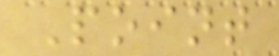Point
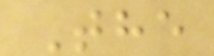The
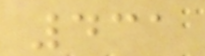431
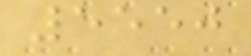5550
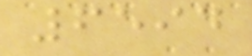6594
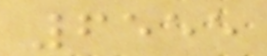6555
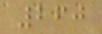260
